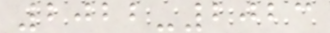2022-2023
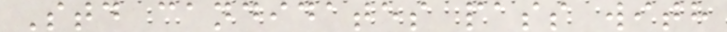Std candidates pass with
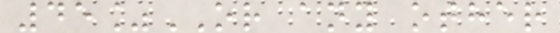45%OR any other
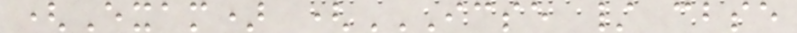(Exam) (ICSE / CBSE
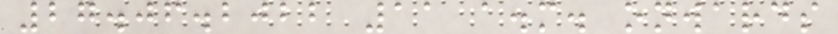27.06.2022 11 a.m. onwards
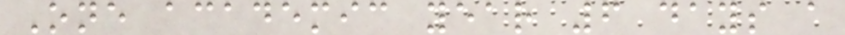One academic year 6 days a
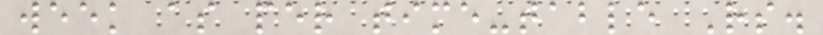week as per time-table Rs.
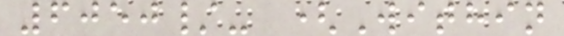6050/- (Within
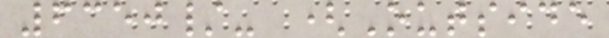6350/- (Outside
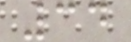34
